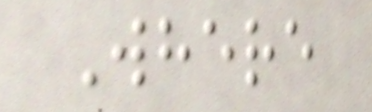Where
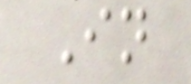In
